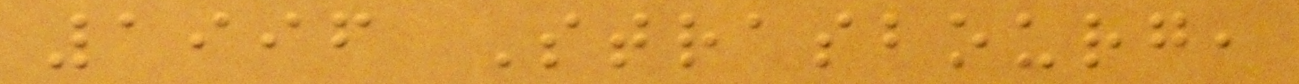1996 Strasbourg,
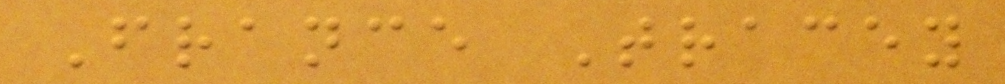France Tracey
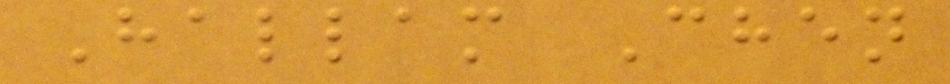Hallam Chen
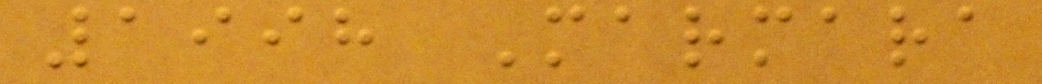1998 Marmara
